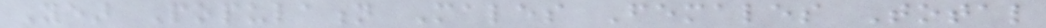Year Population Males Females Total
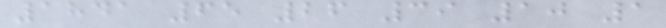1841 65 26 39 10 1
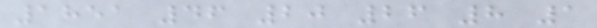1851 46 20 26 8 1
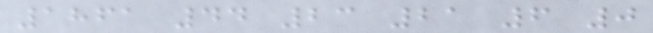1861 44 23 21 6 0
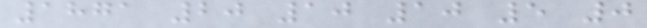1871 20 10 10 5 0
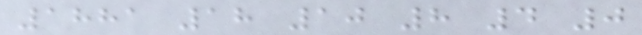1881 18 10 8 4 0
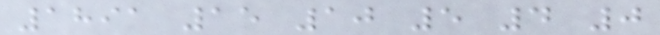1891 15 10 5 4 0
